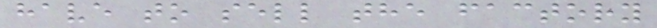have to sell the factory
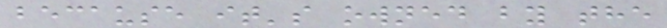because it's owned by the
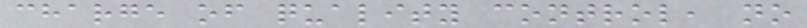charge of quality control, no
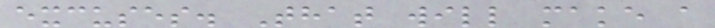excuses. That will make a
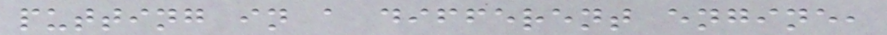putting in a different engine,
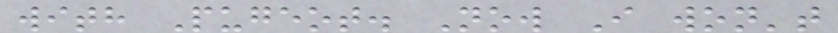with Pugeot. Now I won't
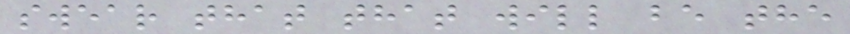swear that that will be the
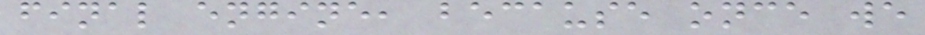final engine, because once we
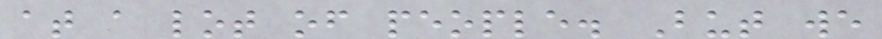at a lot of people. But we
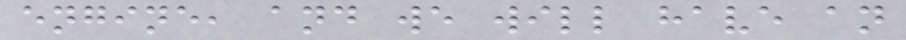engine, and we will have an
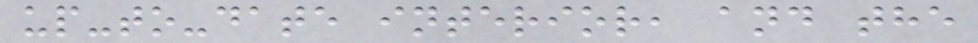up-to-date interior, and the
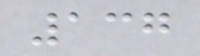137
